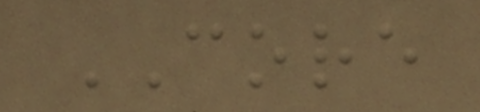CORE
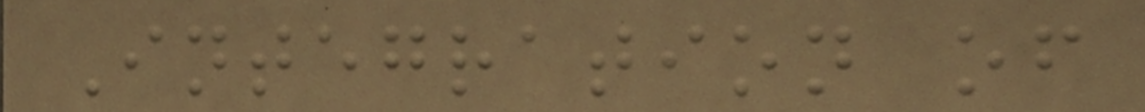Integration of
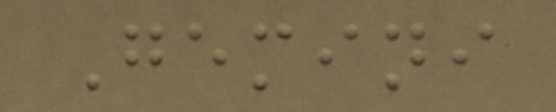Gemini
